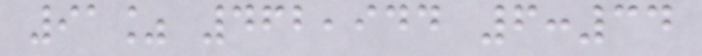91% 462,944 6:34
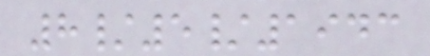8/5/1943
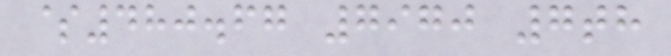$480.67 7970 7th
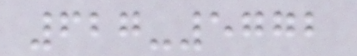627-5772
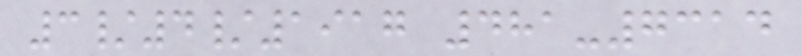3/4/1917 481-7314
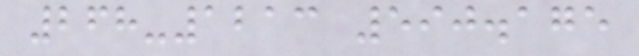268-1213 590.175
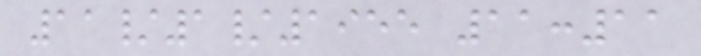11/1/1955 11:11
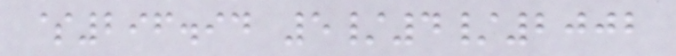$296.94 5/4/2002
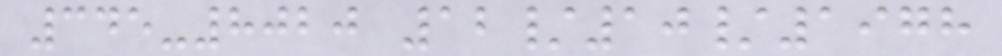345-8020 12/10/1978
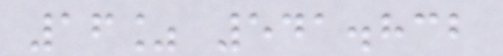16% 541.832
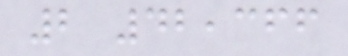2 42,366
